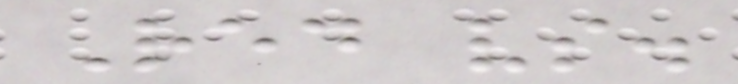Red vs.
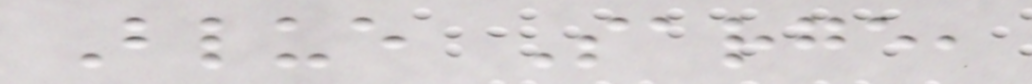Blue Sarge,
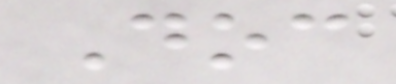Doc
